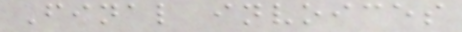Final invoices
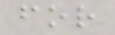for
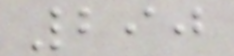290
